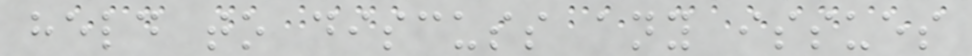held to discuss any issues
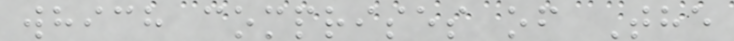which comprises of The
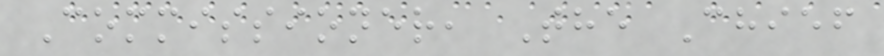Commissioner, The Chief
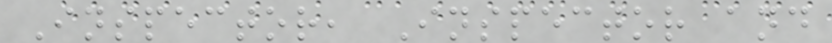Inspector, Inspector and
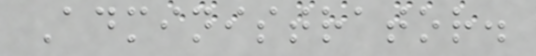Administrator.
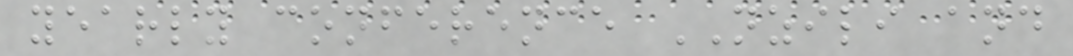yearly conference NZILI and
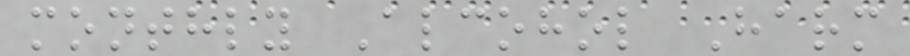monthly Alcohol Harm
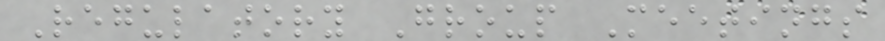Regulatory Group Meetings
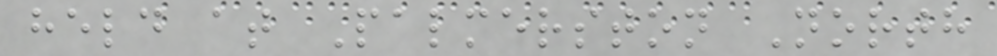held at Palmerston North
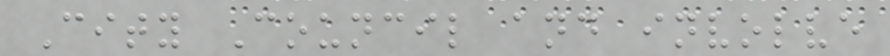City Council and involve
